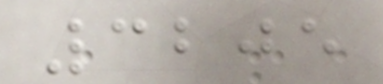3205
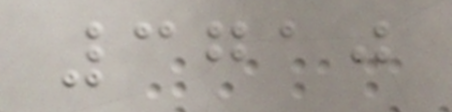3710
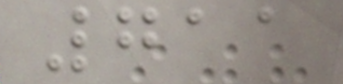711
